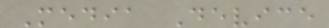Media Device
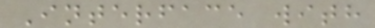Interface with
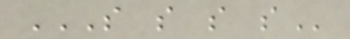S S S S
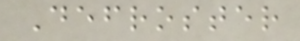Defroster
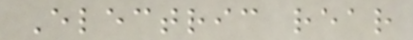Electric rear
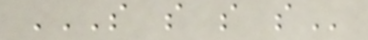S S S S
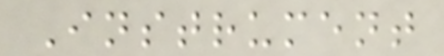Instrument
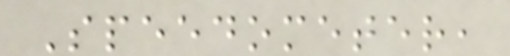Speedometer,
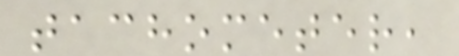tachometer,
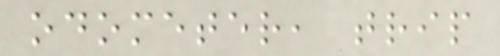odometer, trip
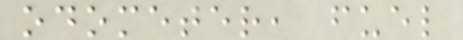odometer, fuel
